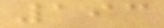193
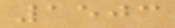1503
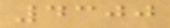4300
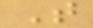T
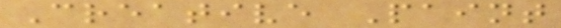Creative Paint
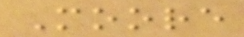Moore
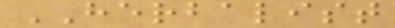HERBALIST
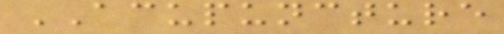ACUPUNCTURE
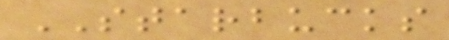STARBUCKS
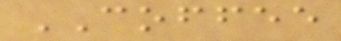COFFEE
